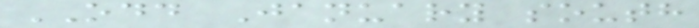ODD January south
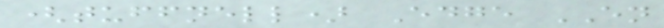(tuffnell) Edge EN
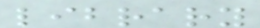library
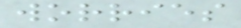worries
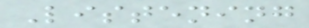Listening
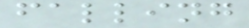falling
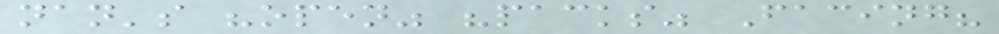nan's "open" "packs" Facing?
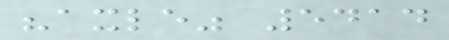"axle" 5414
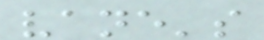vane's
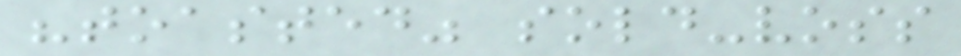"toasted" sold-voss
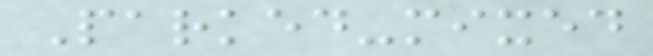Parked-mixed
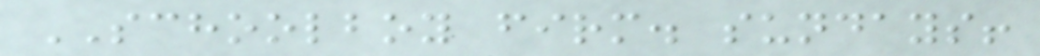SCHOOLBOY firm. sundays!
